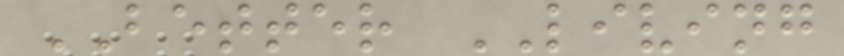BETTER LIVING
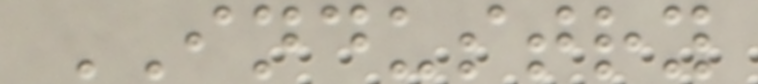INDUSTRY
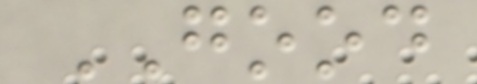GOOD
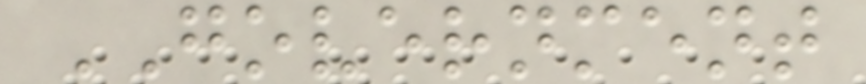GOVERNMENT
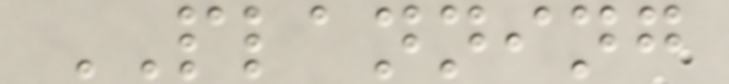PLANNING
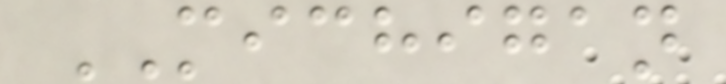MICHIGAN
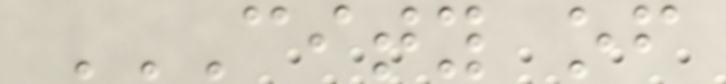CITY OF
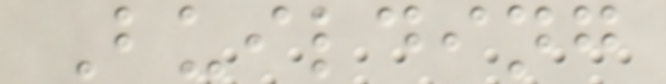Building
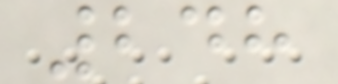248
